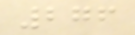276
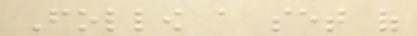Follow a set of
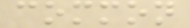common
